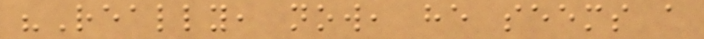"Really, now, he seems a
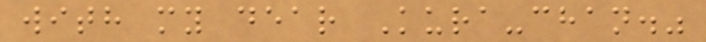with my dear Kura-chan."
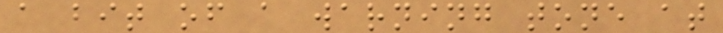a bit of a warning tone at
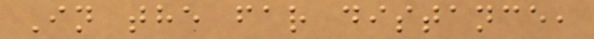In the far distance,
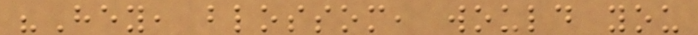"Hey, blossom, would you
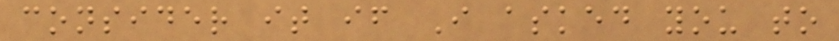consider it if I asked you to
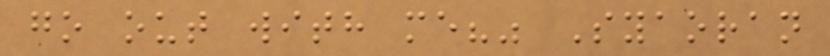go out with me?" Syaoran
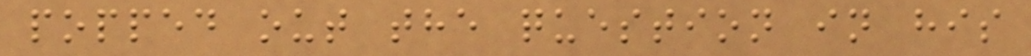popped out the question in his
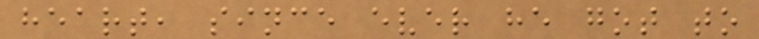heart, since ever he got to
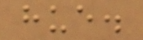hue.
